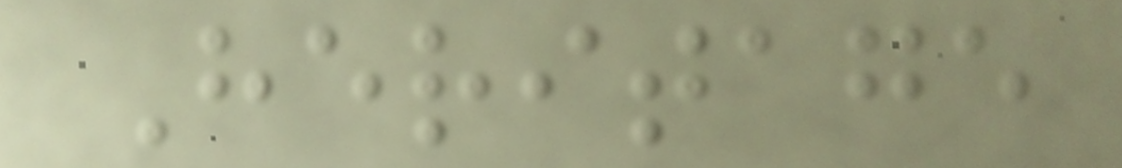Heritage
